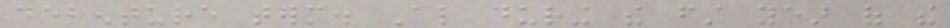debenture term. Also during the first year of the
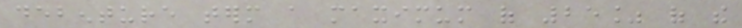debenture term a maximum of 25% of the
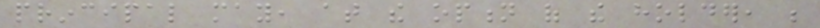principal may, at the option of the holder, be
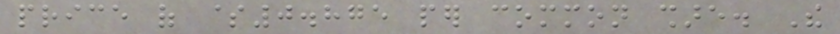price of $0.875 per common share. The
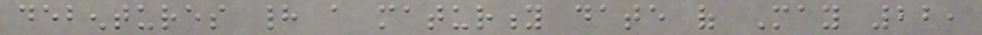debentures had a maturity date of May 22,
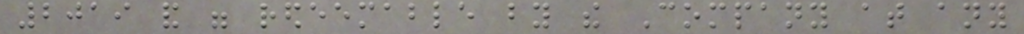2019 and were redeemable by the Company at any
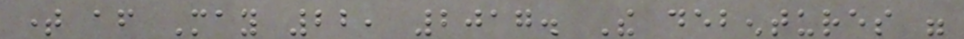time after May 22, 2017. The debentures were
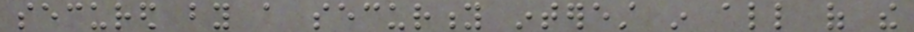secured by a security interest in all of the
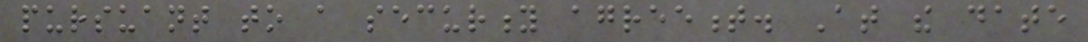pursuant to a security agreement. At the date
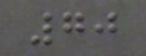70
